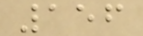156
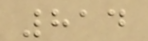814
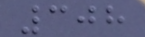308
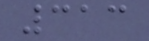313
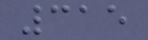315
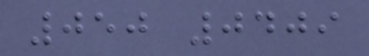050 0409
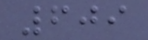609
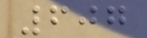607
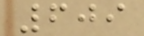609
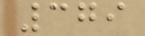379
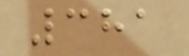381
